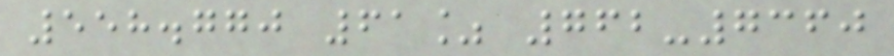558.770 61% 762-7360
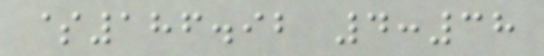$186.92 4:38
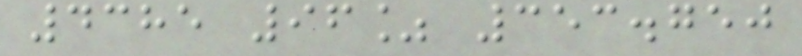4385 96% 353.750
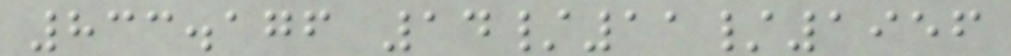833.176 14/11/1956
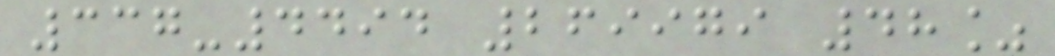337-4494 269979 48%
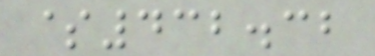$432.32
